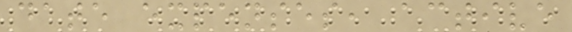date expenses, active
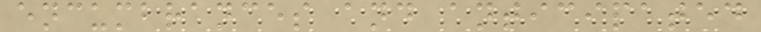encumbrances and anticipated
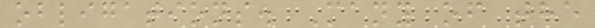obligations. Many of the
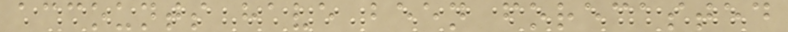accounts have been forecasted
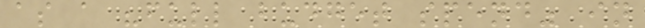as a "full budget spend" in
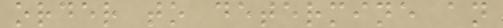order to determine an
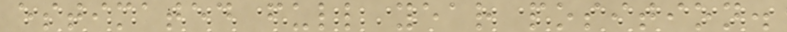estimated full year position.
